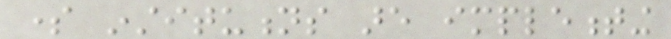some institutions are implementing
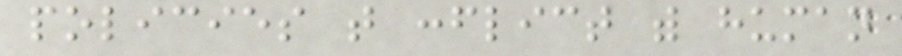policies that conflict with human
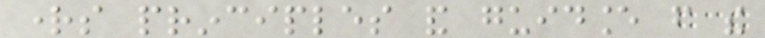rights principles and guidance from the
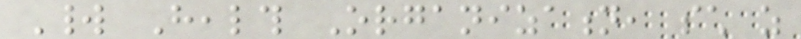World Health Organization, such as
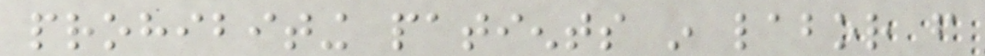prohibiting patients in labor from
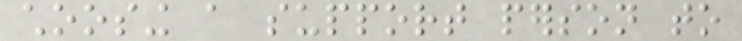choosing a support person to
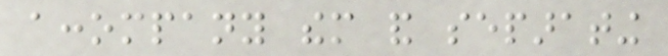accompany them and separating
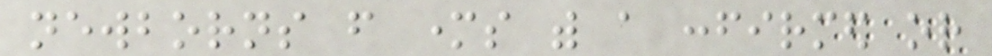newborns from mothers with a confirmed or
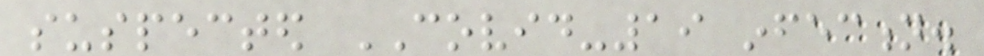suspected COVID-19 infection.
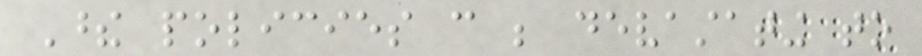These policies can be devastating to
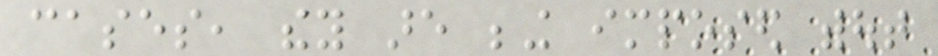cases, they are being imposed without
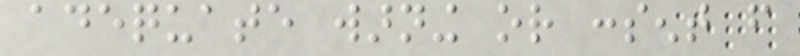adequate warning or consent from
